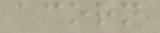acorn
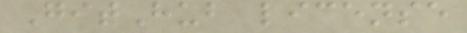GitHub license
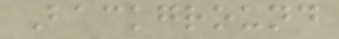Background
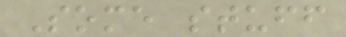Some stuff
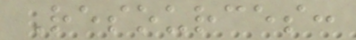Resources:
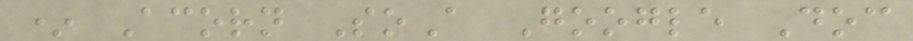* Acorn SoA Google Doc
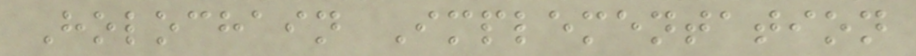Holochain Implementation
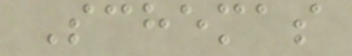Schemas
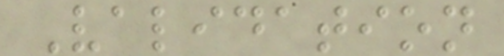Validation
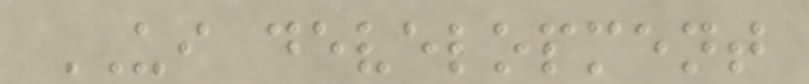UI development
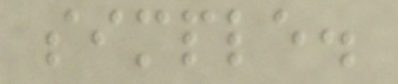simple.
